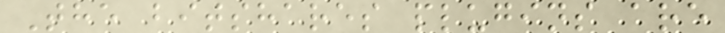The bitshares plugins are
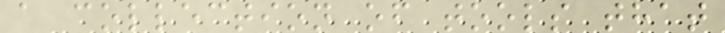a collection of tools that
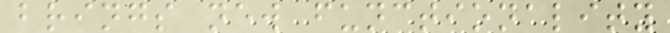brings new functionality
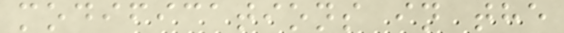modifications in the
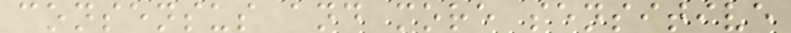consensus and more sensitive
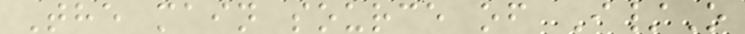The main source of I/O
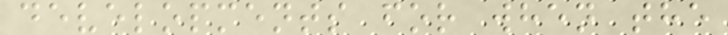developments for when the
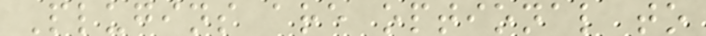Plugins are optional to
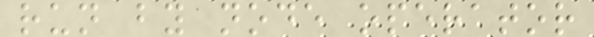run by node operator
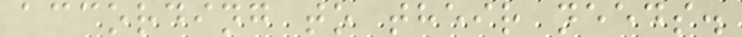according to their needs.
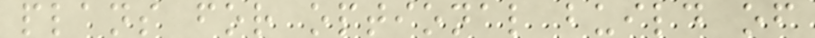plans for optional build of
